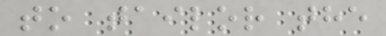to tailor the
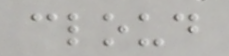cloud
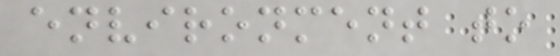environment to
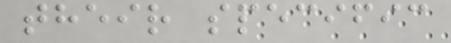their specific
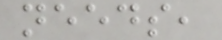needs,
